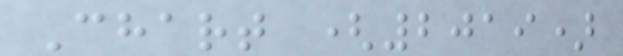Chart (2019)
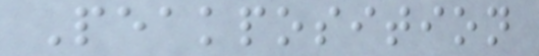Peakposition
